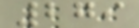279
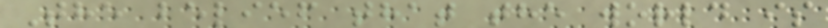The belief that the world is
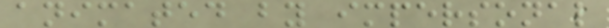animated by impersonal
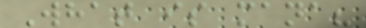What is mana?
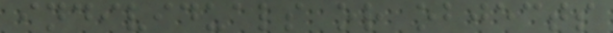individuals or objects
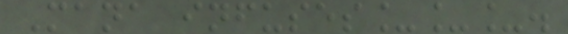Mana infuses___.
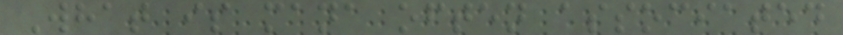What is mana often associated
